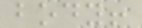body!
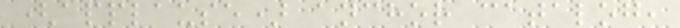(applause) anchor catalog,
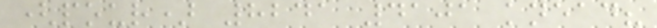(pour) 8241 4101 knead?
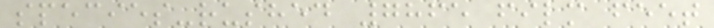species-rushed 7865 film feet
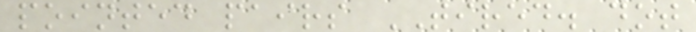pointed pairs TIRED. dot
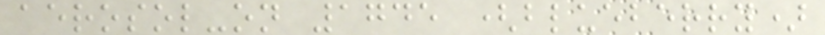aerosol-on 1745 (blueberry)
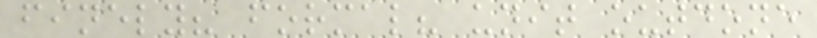finely? formal? unit outdone
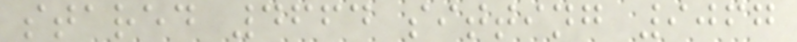stared 4664 sitting 9067
